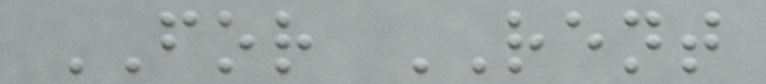FOR RENT
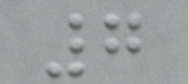7
